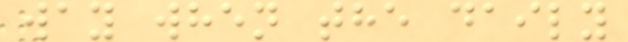way when the daily
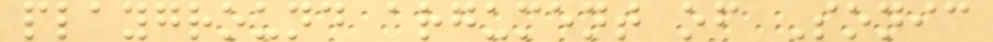playground argument of Sonic
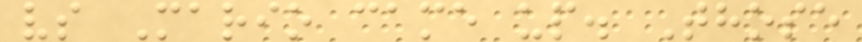vs Mario came up. Those
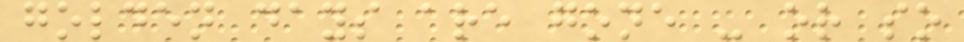golden days are gone - or so
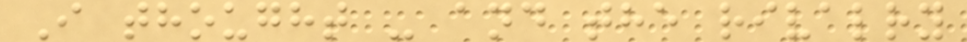I thought - and the rivalry
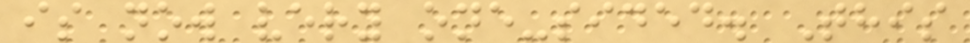is now very one-sided. This
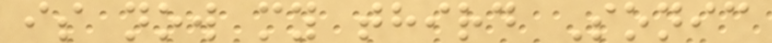is now my third Sonic
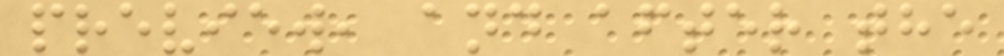preview, and after the
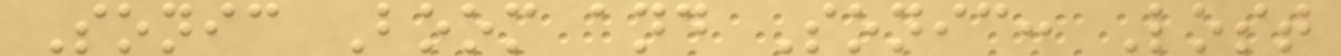Sonic Boom and Sonic: Lost
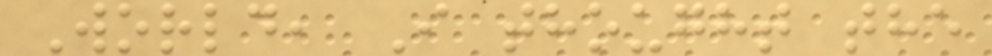World, I thought the
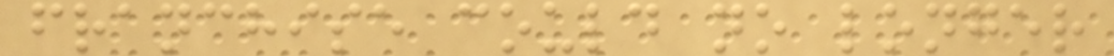franchise could no longer
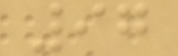97
